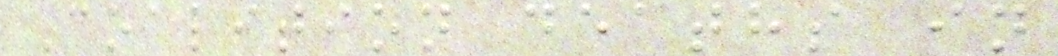Coalition deaths in
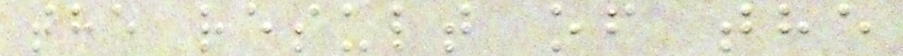the result of the
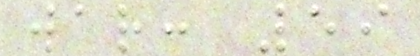war: 59
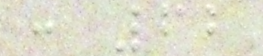: 62
